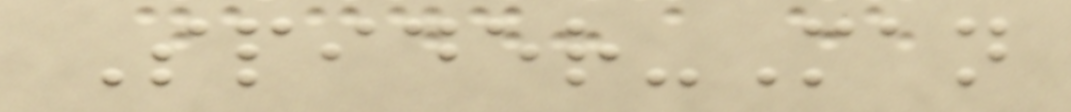Spider-Man
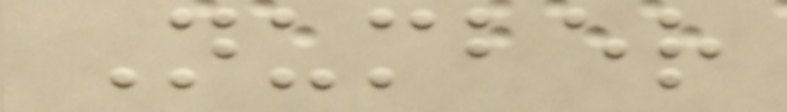Number
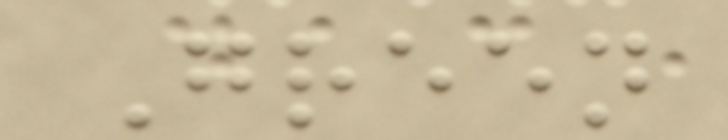Green
